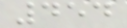454
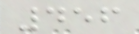456
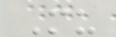Mu
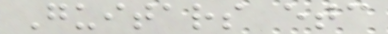Guitars etc
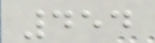454
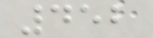452
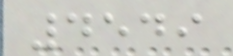4549
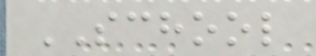SCHOOL
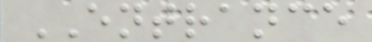ENTRANCE
